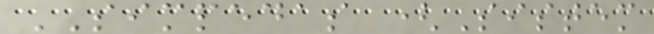SIMPEDAS (Sistem
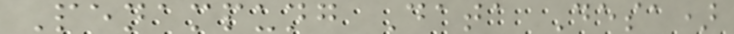Penampung Data Desa)
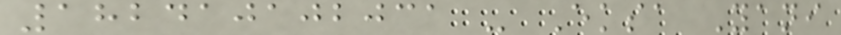182410102031 - Eksa Yani
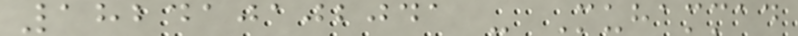182410102041 - Muhammad
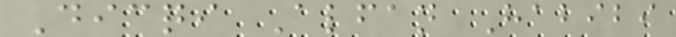Dicqi Alfan Habibi
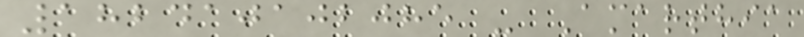182410102085 - Amarthia
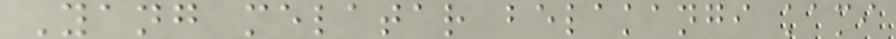Yang melatar belakangi kami
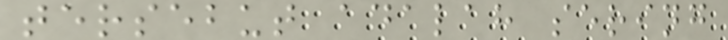tersebut adalah sering
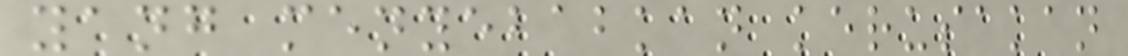yang menyebabkan kerusakan
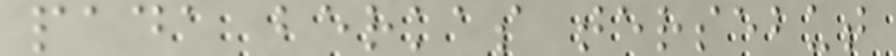pada berkas tersebut
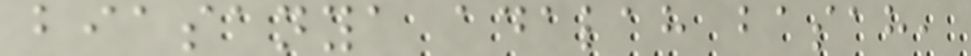biasanya adalah basah,
